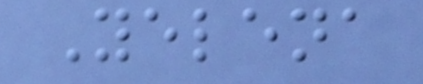Yelena
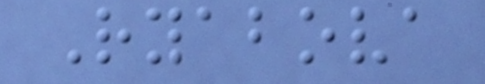Ryabova
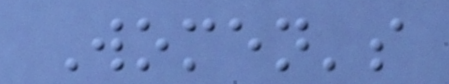Women's
